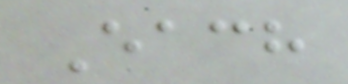Each
